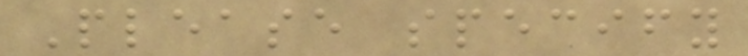Please specify
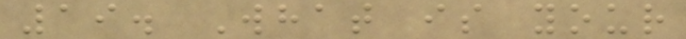19. What is your
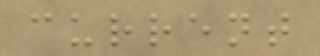current
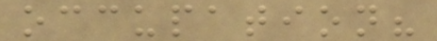occupation?
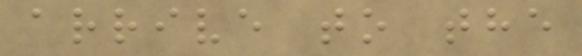arrive to the
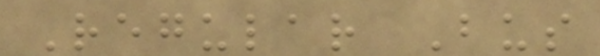Regular Bus
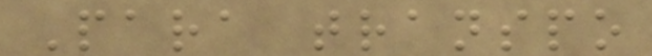Para transpo
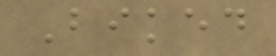Biked
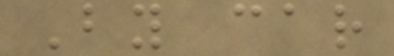By car
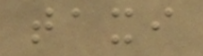taxi
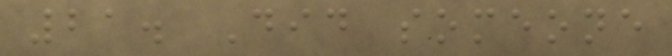21. Did someone
